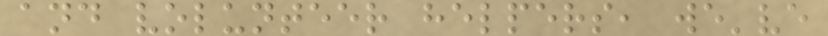and volunteer helpers, we've
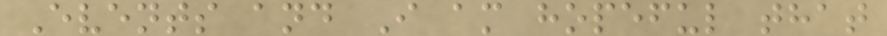Events and I am hopeful that
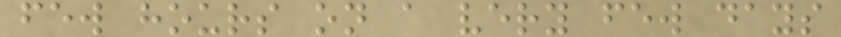few hours on a very few days
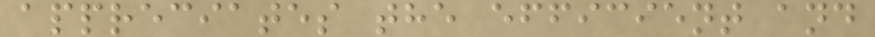appreciates the efficient and
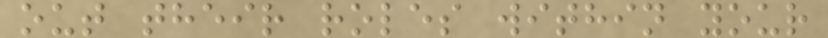out their roles within your
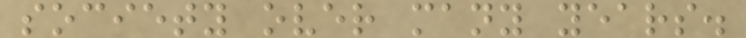society over many years.
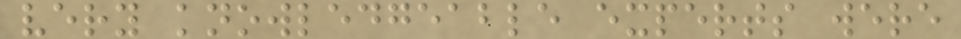very knowledgeable experts were
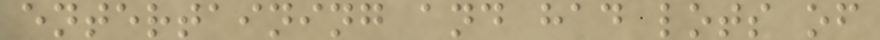entertaining and had lots of
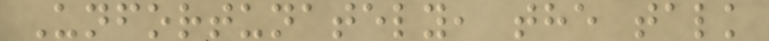Unfortunately, the talk
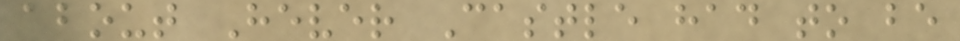about Hever Castle had to be
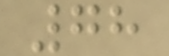78
